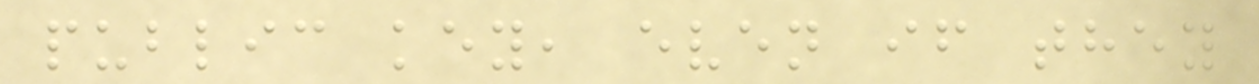public key, even if they
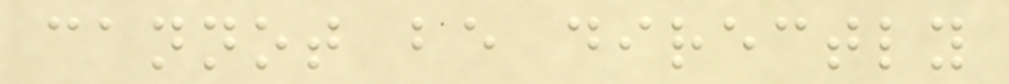cannot be directly
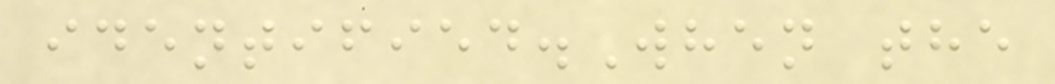identified.When the
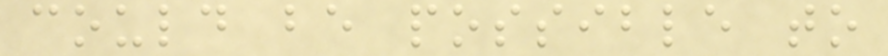could be possible to
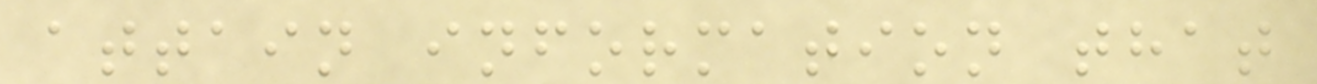attain information that
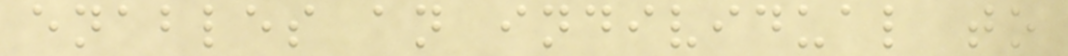enables an individual to
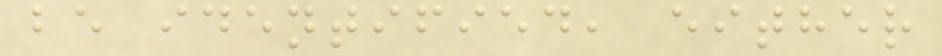be identified, either
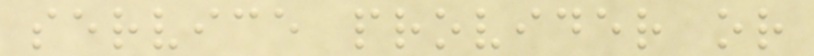service provider or
